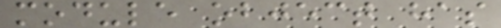module object has
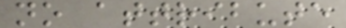no attribute
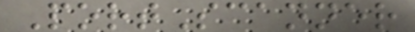PortScanner
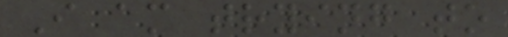I am trying to
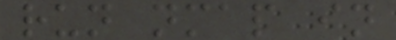run nmap in
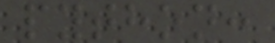python:
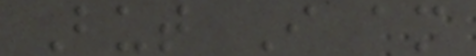But I am
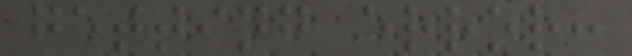getting error:
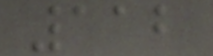112
